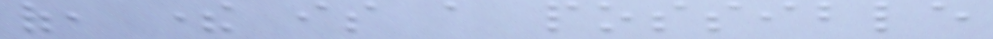of, there is a possible
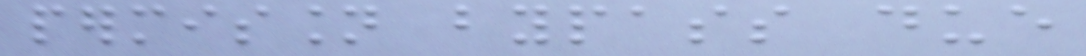permission bypass due
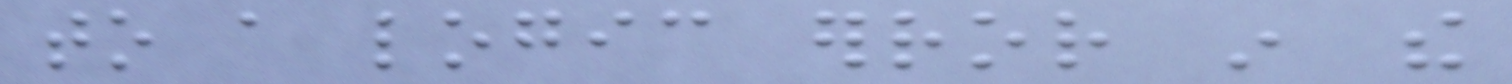to a logic error in the
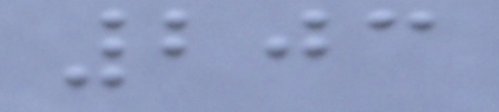203
